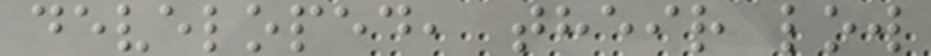developed, their low
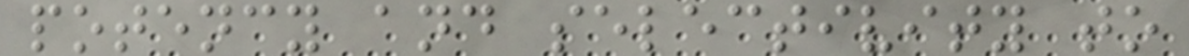potency and selectivity to
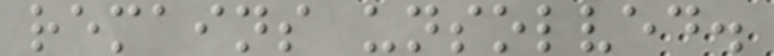remains unsolved.
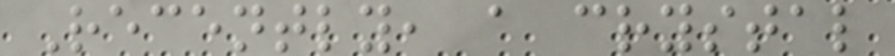Recently, a crystal
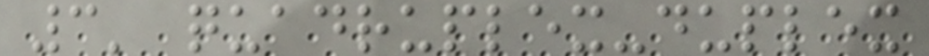3' quadruplex-duplex
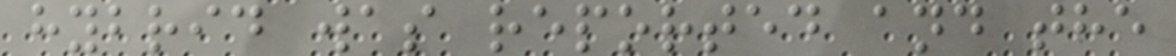hybrid was reported and the
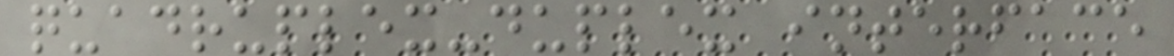quadruplex-duplex interface
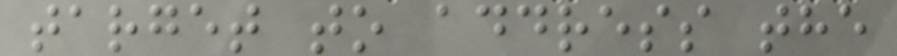target to address the
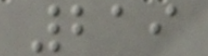219
